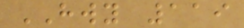HWY 119
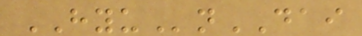HYUnDAI
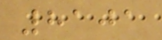8101
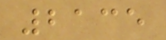2135
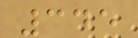345
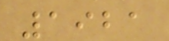1921
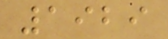1929
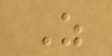Z
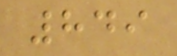849
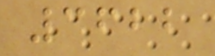3622
